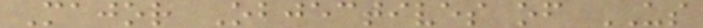Major Objectives of US
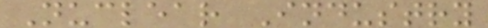Nuclear Industry
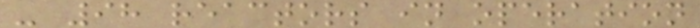- 98 reactors in operation
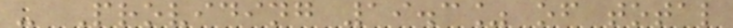- Providing 19.3% of total
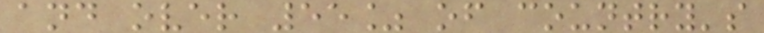and over 55% of country's
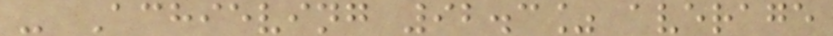- Achieving 92.3% average
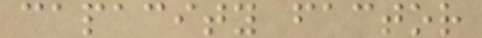capacity factor
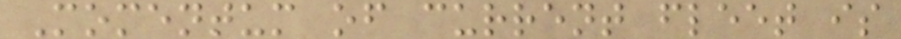Momentum of current fleet is
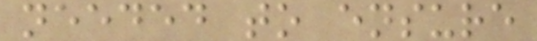needed to ensure
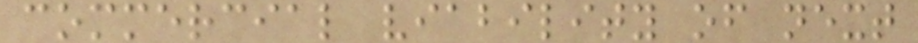commercial viability of next
